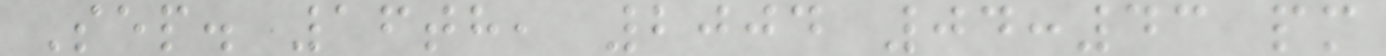Sep. 16th, 2004 04:43 pm
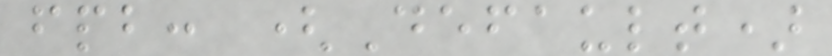fpb: (Default)
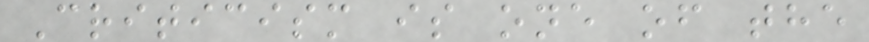Criticism is one of the
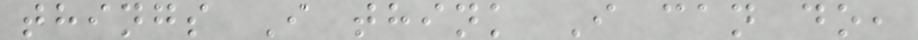things I think I can do,
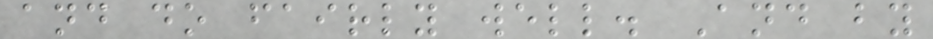and do fairly well. And by
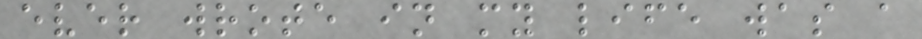ever wrote in my life was a
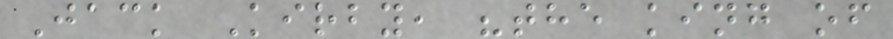Jack Kirby, "the king of
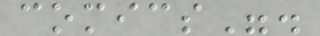comics".
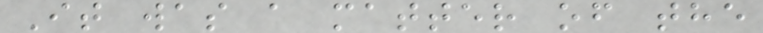It was a matter of the
